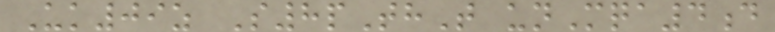Uk09z S8pThT unMqa4d
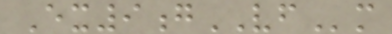Ex9gVFm
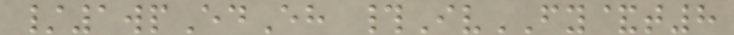/1wpEdEh #IvFY&t8
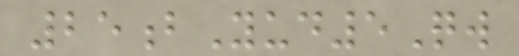25bYud5Qw
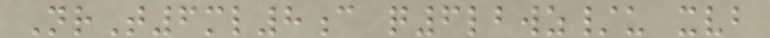NrT6ml8c q6lbwz/u xvb
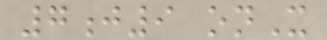7j9 onX
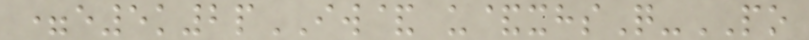=e5k2pIW& u&xhsQ-PO
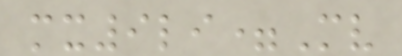mx9li=Mv
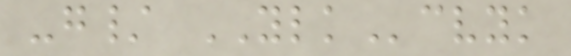-g/ YLKcvyk
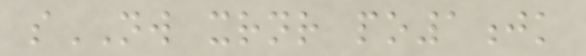sNW xrnr po1jk
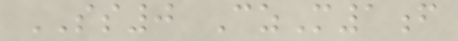SS0 CzM1f
